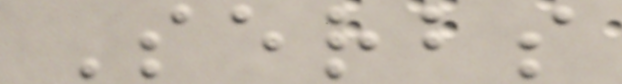Serbs
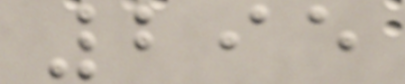295
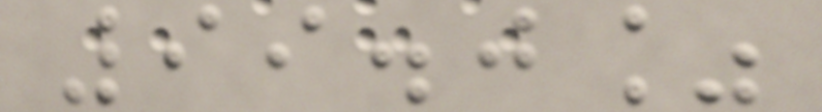99.0%
